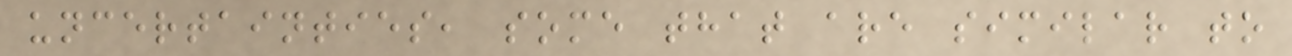uncertainties, some that are similar to
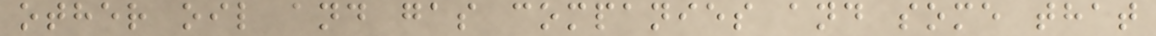other oil and gas companies and some that
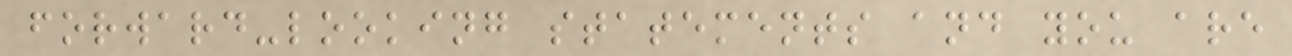forward-looking statements and you are
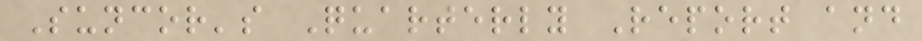Suncor's Quarterly Report and
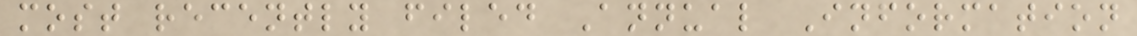most recently filed Annual Information
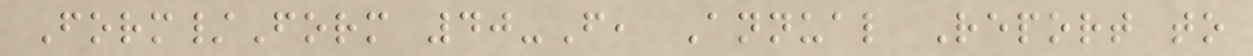Form/Form 40-F, Annual Report to
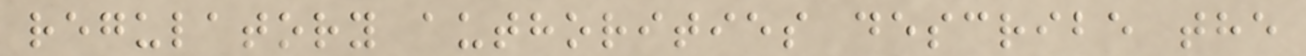regulatory authorities describe the
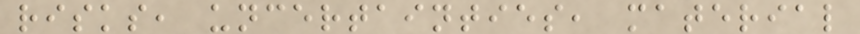risks, uncertainties, material
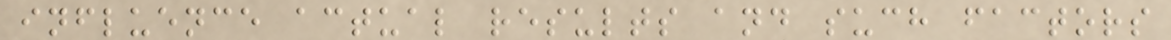influence actual results and such factors
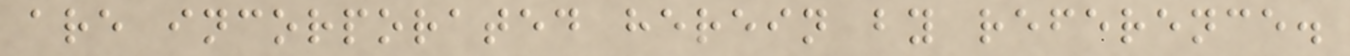are incorporated herein by reference.
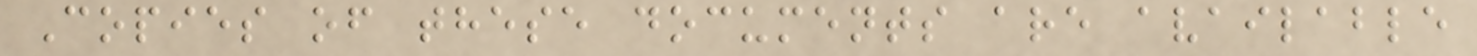Copies of these documents are available
